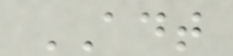ADT
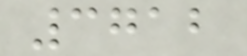3712
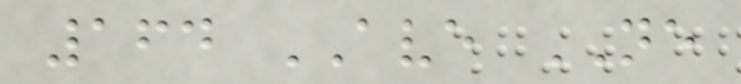164 AVE NE
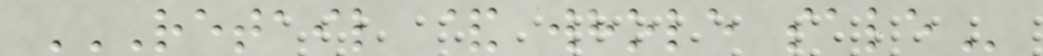RETAIL & WHOLE SALE
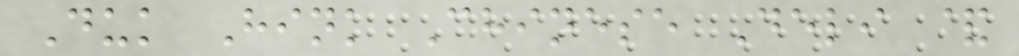Duk Hink Chinese Deli &
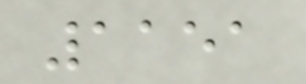1151
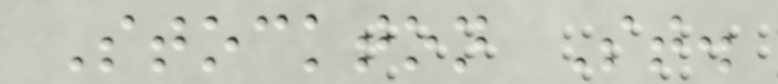Stockton St.
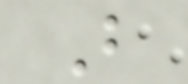B
